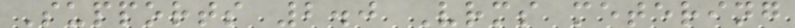Supports 2.0 Vrms metering
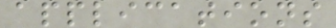applications
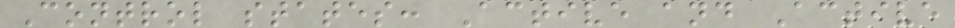Control states: Active and Active
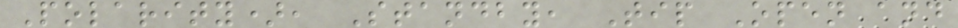Polarity), Standby, Tip Open and
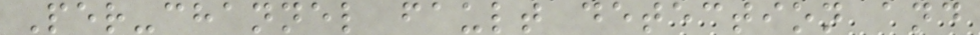Per-channel fault detection and
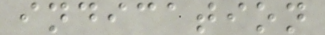indication
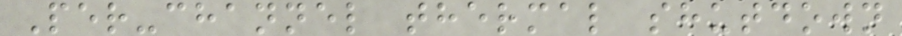Per-channel thermal shutdown
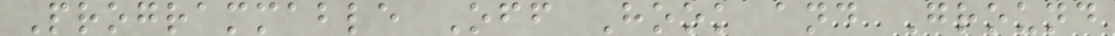Programmable Off Hook and Ground
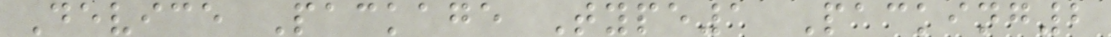Device Package Type1 Packing2
